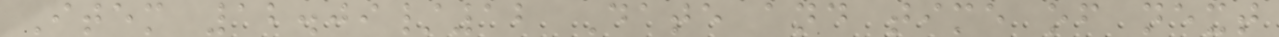Item 12.09/12 Date and time of next
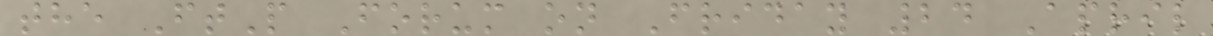the FtP Forum on Friday 24 April
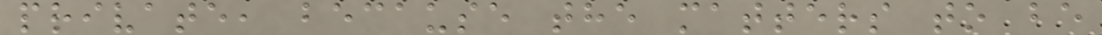private, because the matters to be
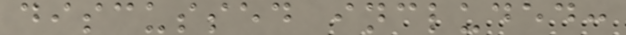discussed included:
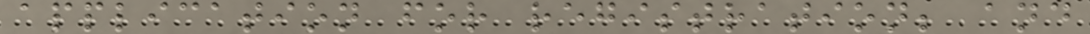application for registration; and
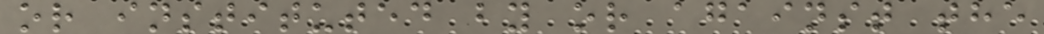or instituted by or against the
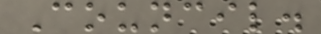Council.
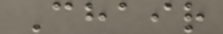Chair
